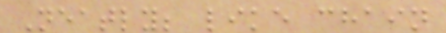Neatly; like chain
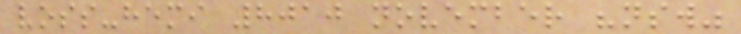voss-hemi 8010 november "nsw"
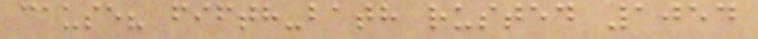cause? fifth-bath rusted 1054
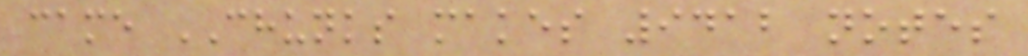came CHUNKS makes 9412 notes
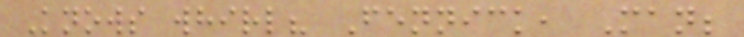Knows whirl? Fennick, Man;
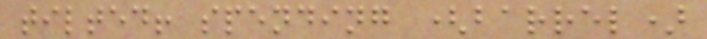tilted! spending (barrel)
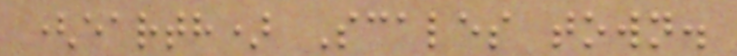(earth) Scales town.
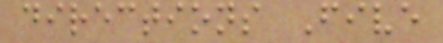directions Five
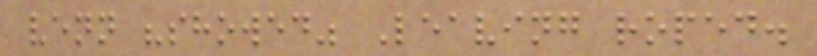venn "showed" Leaving roped.
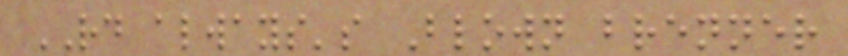RD always's Blown brenner
